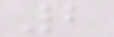2
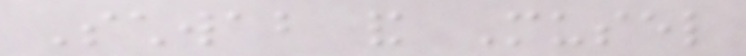Schwab and Musel
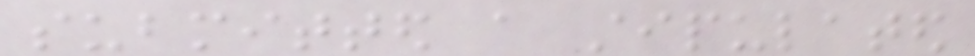submitted a stipulated
